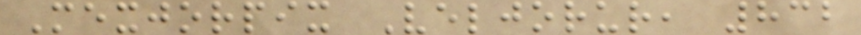Mexjorpix Veljorur, 832
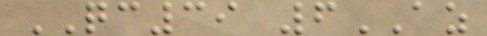QC39 6AZ
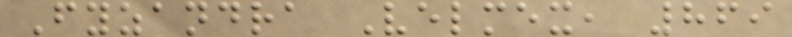Fyzandra Velmex, 869
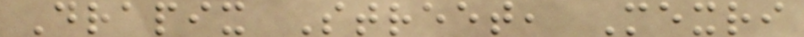Drapix Street, Mexri
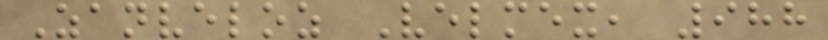Zanveloz Velmex, 988
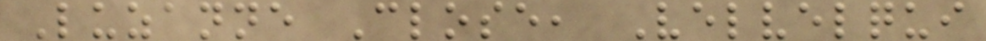Luzanne Close, Velvelqui
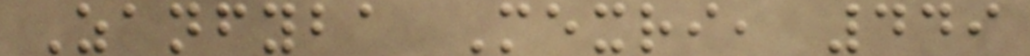Zanfyba Mexri, 449
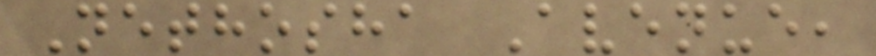Nethosha Avenue,
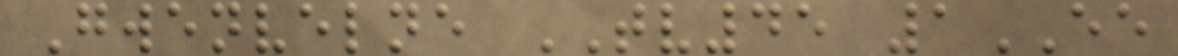Gwenvelne TV45 1EE
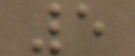5
